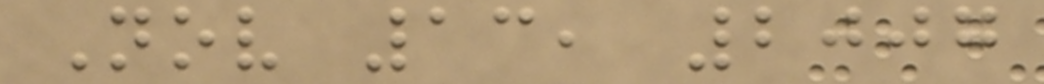Nov 13, 2007
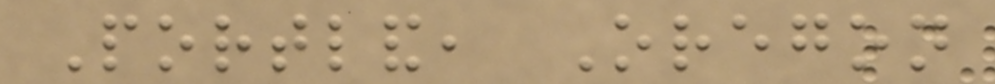Portland, Oregon
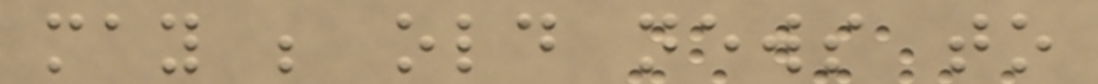may be old news to
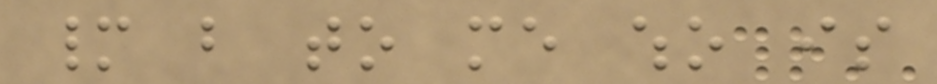many but to me who is
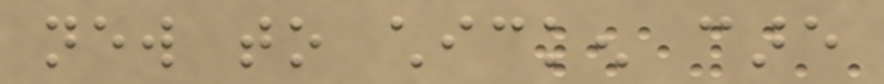new to chicken care
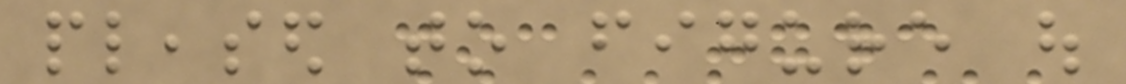pleased to figure out
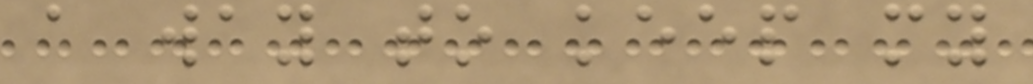a way to keep my
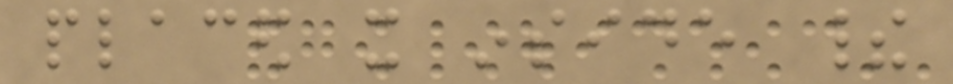placed it inside their
